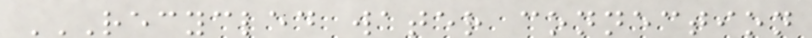RECYCLED WATER CONNECTION
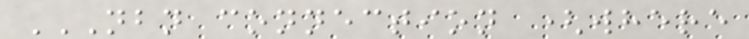NBN CONNECTION (WHERE
